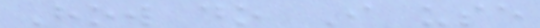How do I use
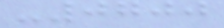-0700
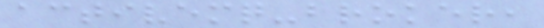activemq-broker,
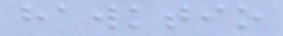hawktio
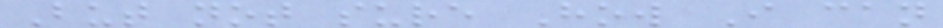But not sure How I can
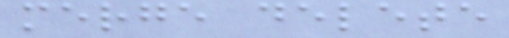merge delete
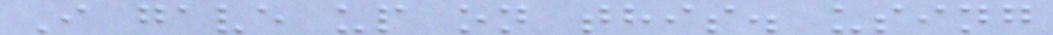I gave up on this. using
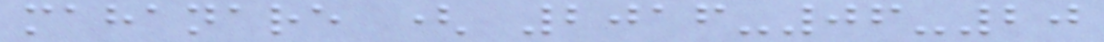mahanare ( 2016-06-20
